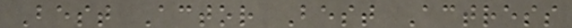Best Actor Best Actress
